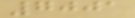7001
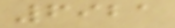6921
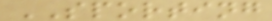SPORTING
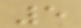5
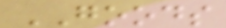GOODS
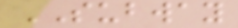SUBWAY
